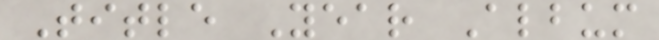Title Year Album
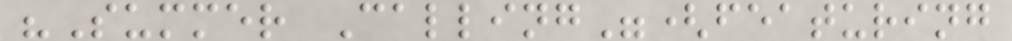"Summer Calling"(featuring
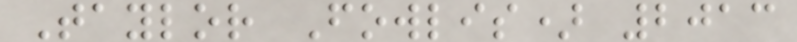Taylor Fowlis) 2013
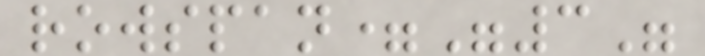rowspan="3"
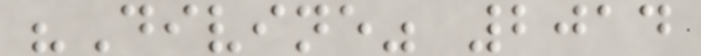"Divine" 2014
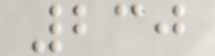230
